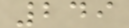249
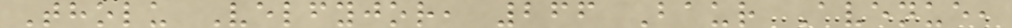Tholu Velfyjor, 266 Baur Avenue,
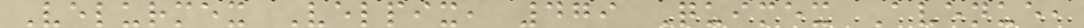Velurmex Velpix, 479 Quimex Avenue,
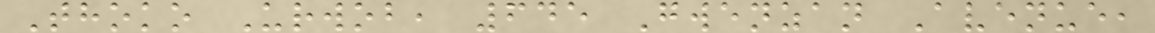Thoko Urwob, 645 Gwenzan Avenue,
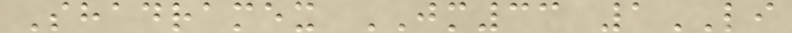Shadramex JM33 1LI
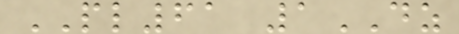PL61 1DZ
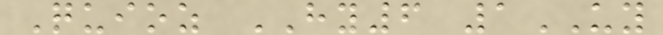Quioz HY6 1UY
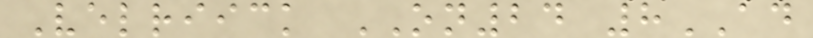Velriick ON24 8AD
